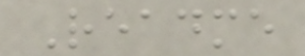Readme
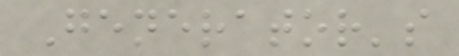Generator's
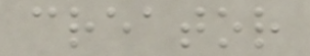creator
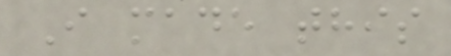I made this
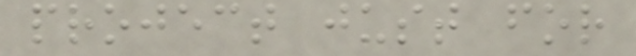project just for
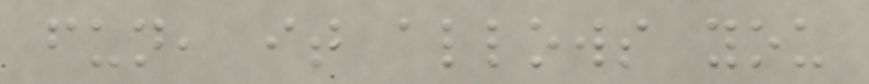fun, it allows you
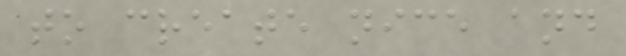to create nice and
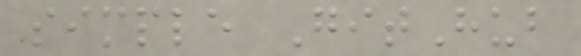simple GitHub
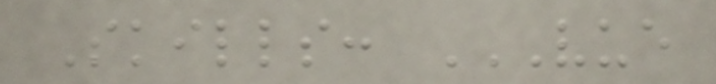Skills: VUE
